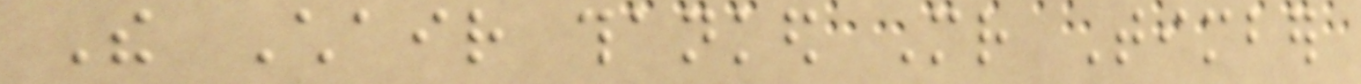The Chair thanked Mr Timber
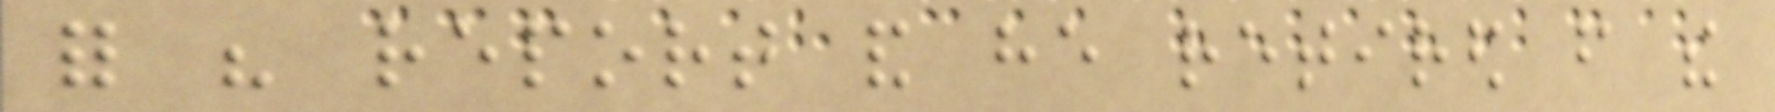for his report and he retired from the
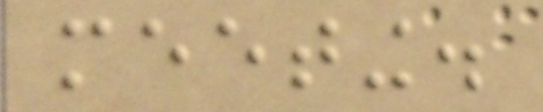meeting.
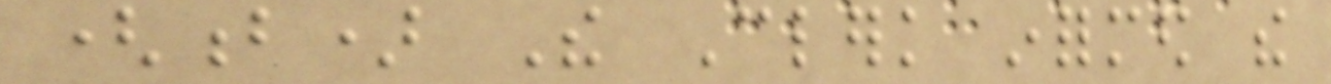(b) The Clerk informed the
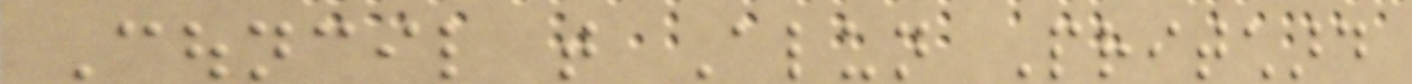Council that Alun Pritchard
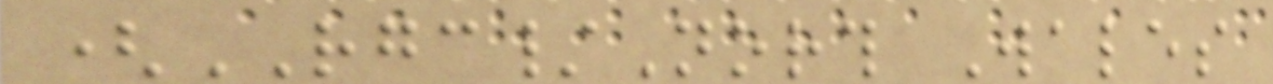(RGC/North Wales
